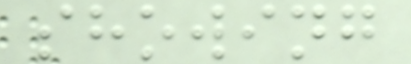showing
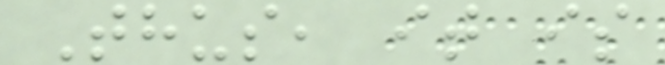Thus, it is
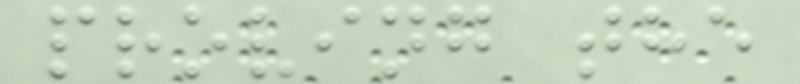proving the
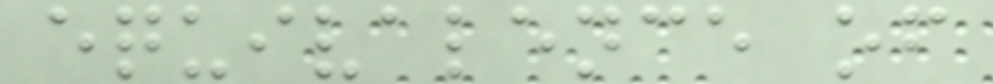equivalence of
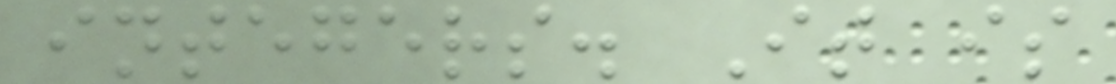integers. It is
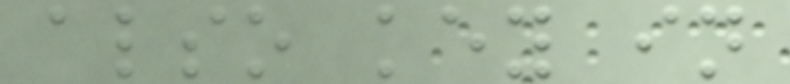also key in
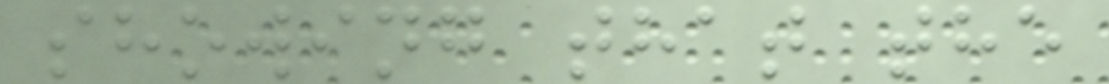showing that the
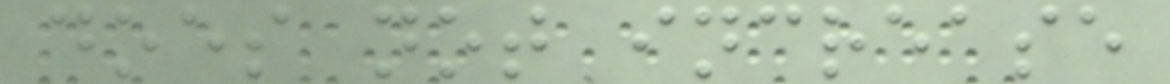does not increase
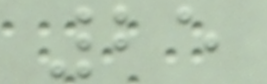25
